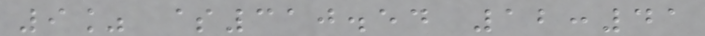9% $310.54 12:41
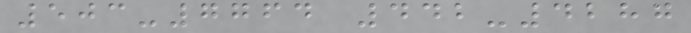503-7764 442-4287
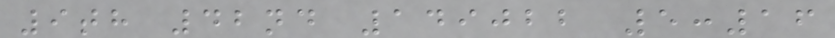9th 42nd 149022 5:16
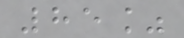85%
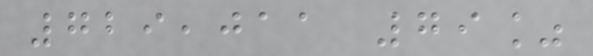729,011 79%
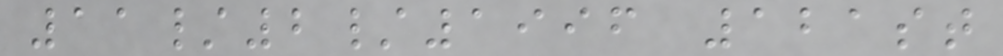11/2/1996 121st
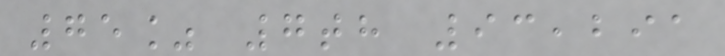75% 7th 93,291
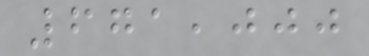671,000
